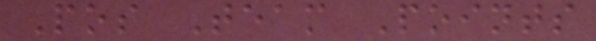Pos Team Points
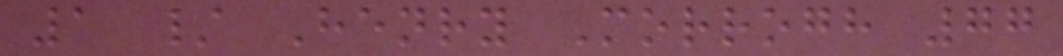1 / Henry Morrogh 77
